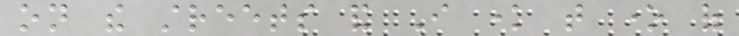on the streets and I know that one of
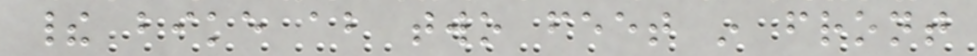their bike about two feet in front
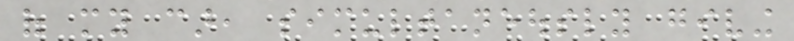of my car, simultaneously giving
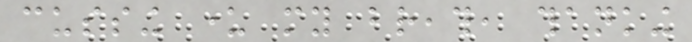cussing under my breath, thanking
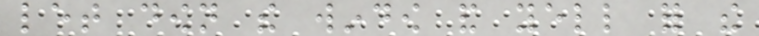let down the window and yell for the
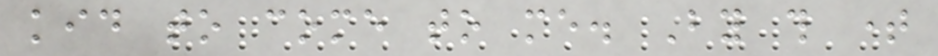kid to come to me. By this time
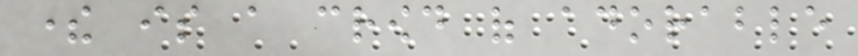there is a crowd of adorable
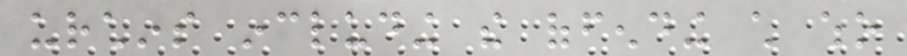urchins including the offending child who
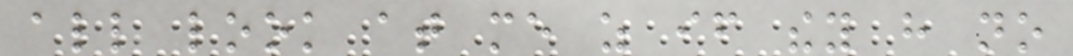all look at me as if they have no
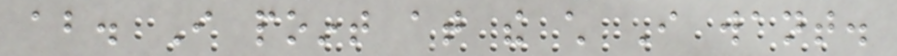about. I point at the child I want.
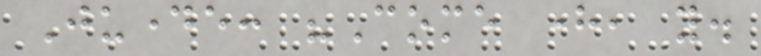Judaye: "Come here, you.
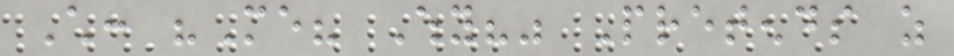Child: "Me? Why?" Pretends as
